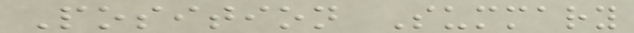Position Summary
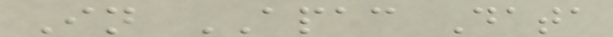In APAC Data
